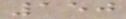150
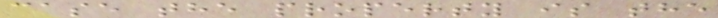case the property is the
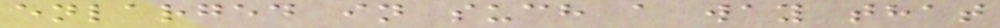enlarged in such a way that
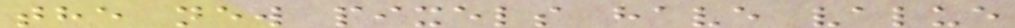the new pixels have value
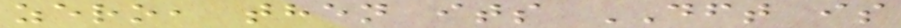zero, then its DFT is
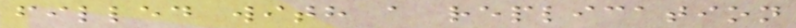filled with a replication
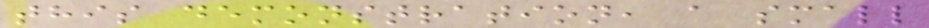this demonstration, a small
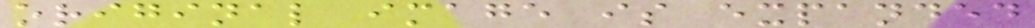original image is expanded
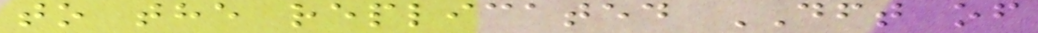to the replicated DFT of
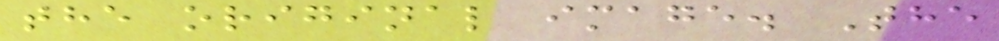the original image. The
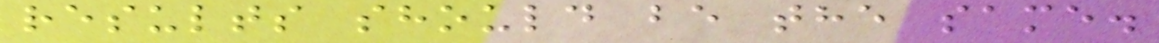results should be the same.
